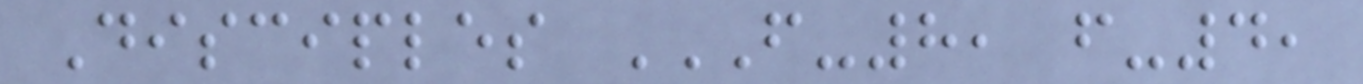Disciples F-8, F-4,
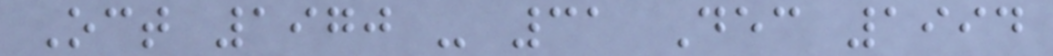Oct 1970 - 31 Dec 1994
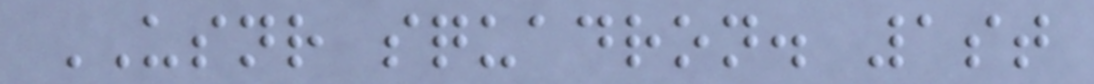USNR squadron. 1st
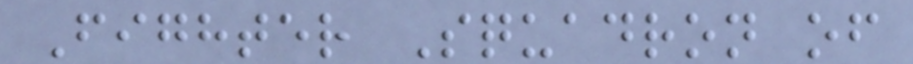Fighter Squadron of
